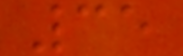35
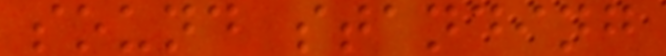sound standing
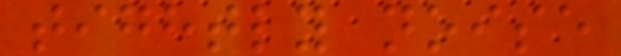tightly noise
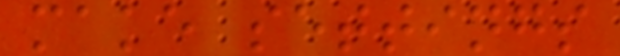make settings
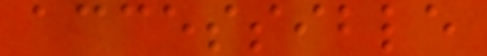accessible
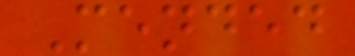Mended
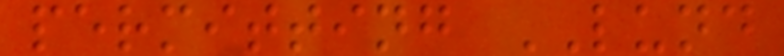permitting LUND
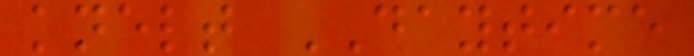knelt DAYTIME
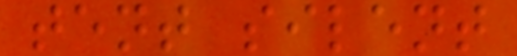tent silent
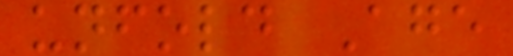unfold Age
